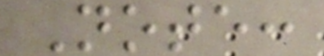Note:
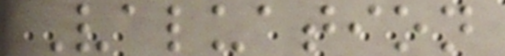Valuation
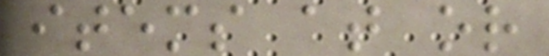items at or
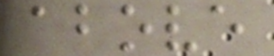above
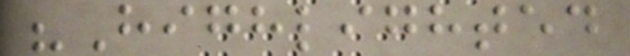"Highlighted
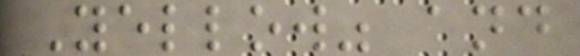Yellow" and
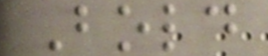Bold
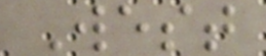West
